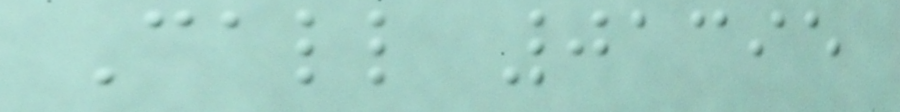Call 01395
